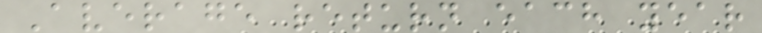Average return each year
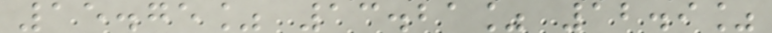15.75% 13.21% 12.9%
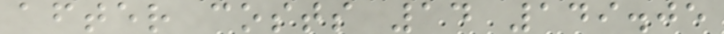after costs 14 149.05
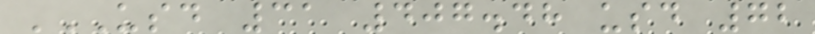USD 31 407.48 USD 72
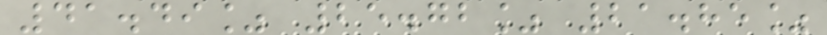41.49% 25.72% 21.85%
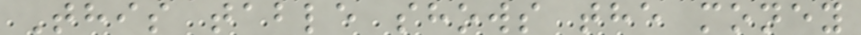This table shows the money
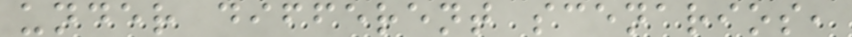under different scenarios,
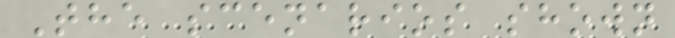The scenarios shown
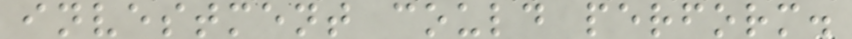investment could perform.
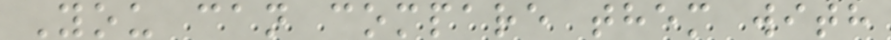You can compare them with
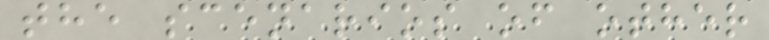the scenarios of other
